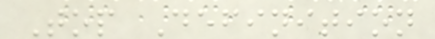Top Definition
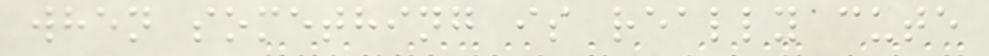when something is really cute
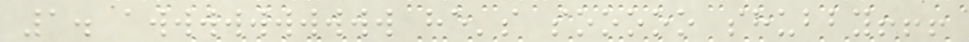1. awwwwwwwwww he's sooooo shubby!!!
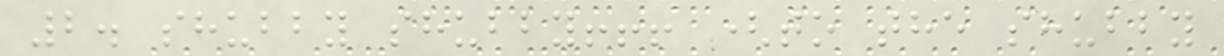2. shubby shubby!!! (to the shubby
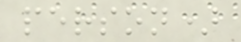person)
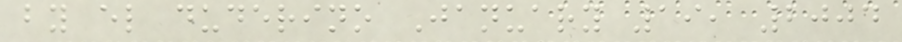by el duderino January 19, 2004
